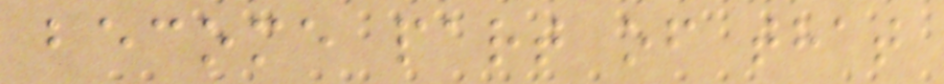become part of that
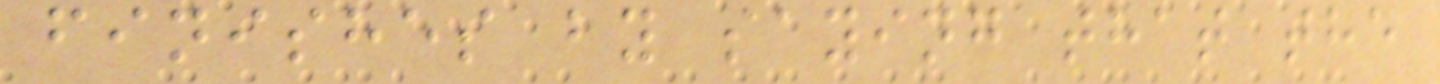finishes by saying that the
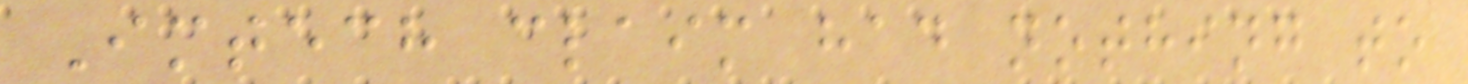Imtech claim had nothing to
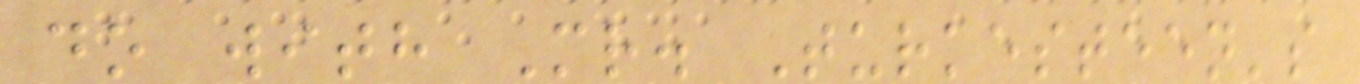do with Mr. Turkesteen's
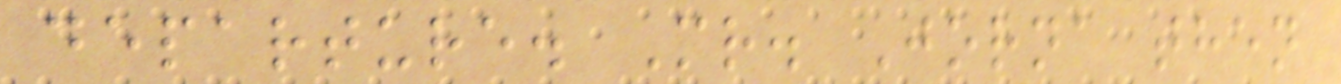departure. Mr. Jorna then
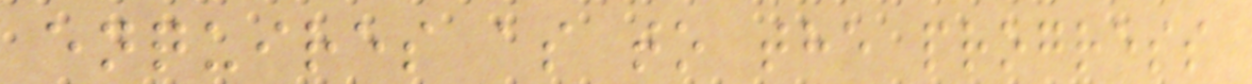enquires as to the progress
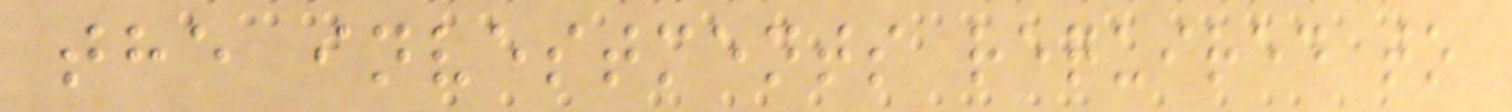the investments required to
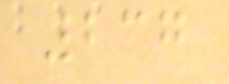237
